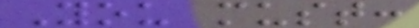You must:
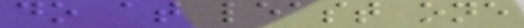do at least one
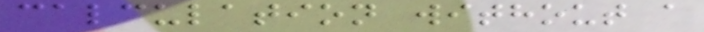calculation without a
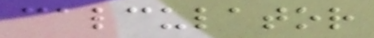calculator
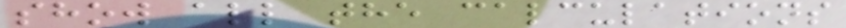show all the calculations
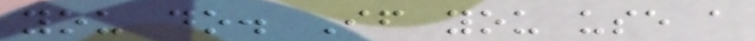you do. If you use a
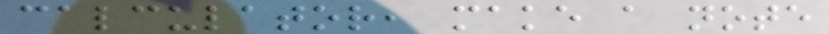calculator, make a note
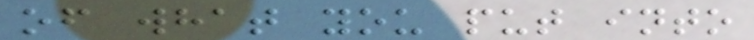of what you put into
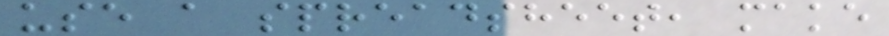use a spreadsheet, make
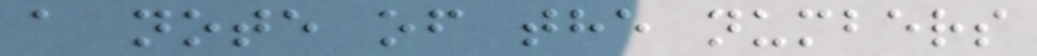a note of the numbers
